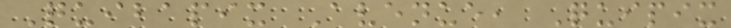Quibapix Avenue, Quipix
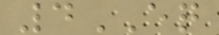4EQ
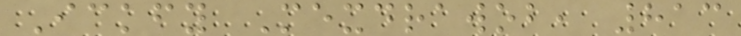Ickfy Mexdrawob, 813
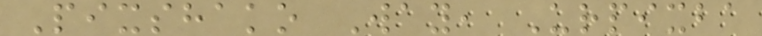Pixshako Way, Urpixba
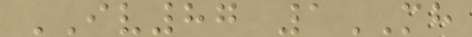IV87 1MH
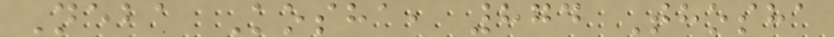Neba Kosha, 874 Thosha
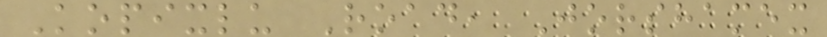Kopixlu Road, Jorshamex
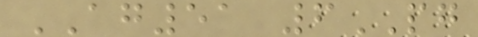AG51 6PG
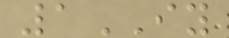1IY
